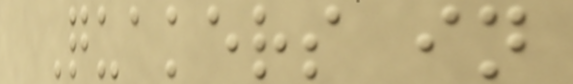Quakers in
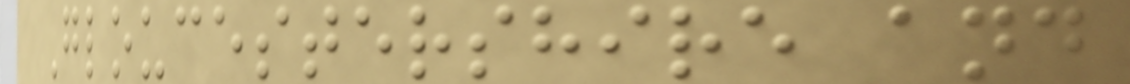Gloucestershire and
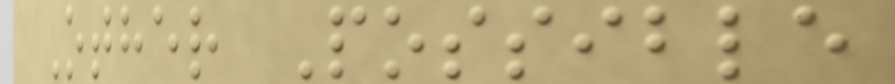Other Possible
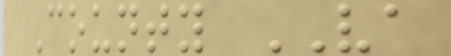County VA
